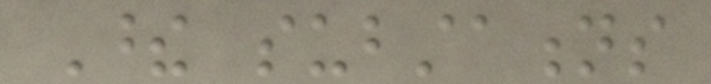These substations
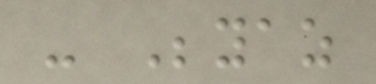- Beyaz
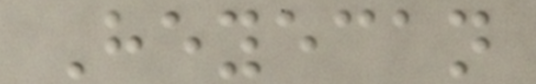Heyecan
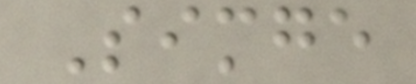Simge
